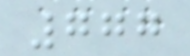777
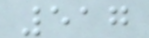517
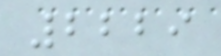2229
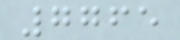7765
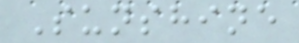Sunshine
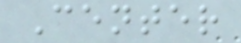Center
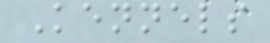Kennels
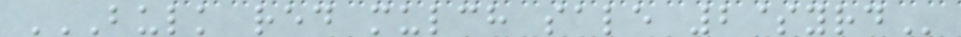BULK RED MULCH SALE 2$YRD
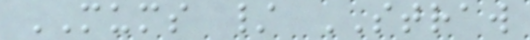MUMS / STRAW
